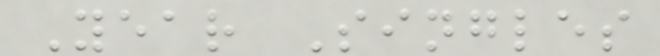Year Singles
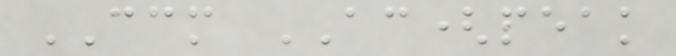CCM AC(peak
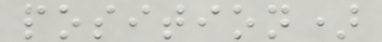position)
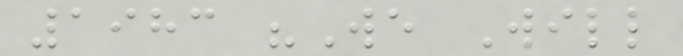1983 "We Will
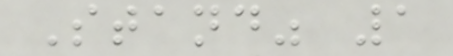Stand" 1
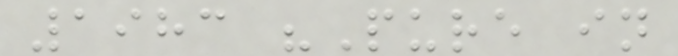1983 "Pure in
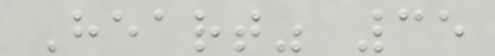Heart" 35
